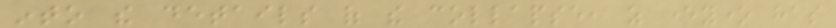into the details of the collapse, as everyone has
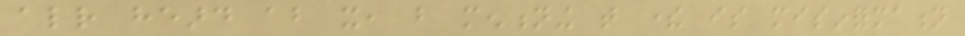already heard about it, but mentioning that there is misinformation
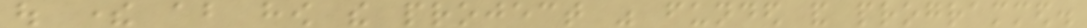out there about how the project was funded and programmed.
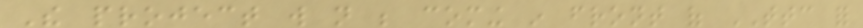The project will not be coming in front of TTC for
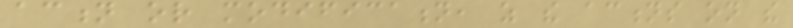action or modification, as the actions on the
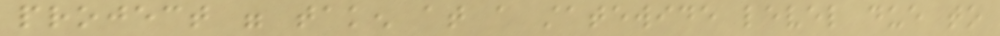project were taken at a statewide level due to
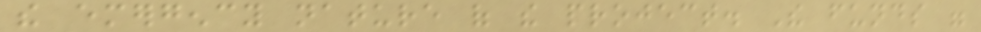the emergency nature of the project. The funds were
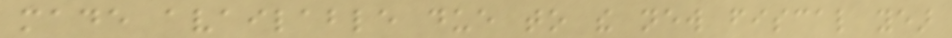made available due to the new fiscal year
